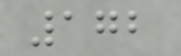172
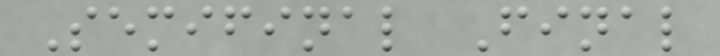Semifinal Final
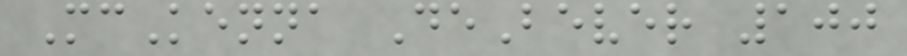McKenna DeBever 100
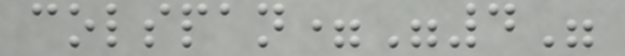colspan="4"
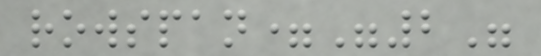rowspan="2"
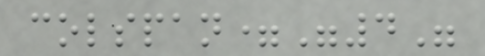colspan="4"
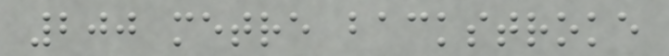200 metre backstroke
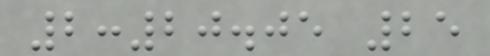2:20.05 25
